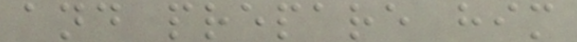and prepare him
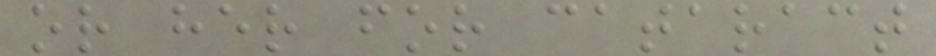or her for cataract
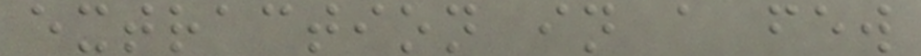extraction in a few
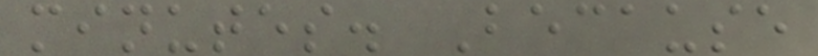minutes. Because
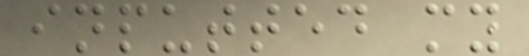inputted my
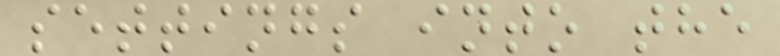settings into the
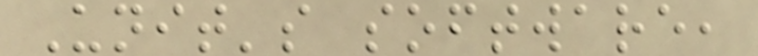Unit's software,
